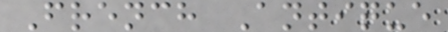French Antique
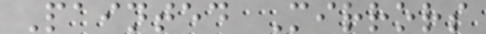Painted Mirrors
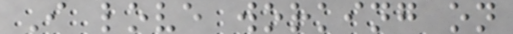I love working on
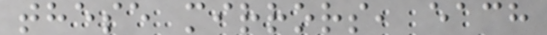these mirrors, each
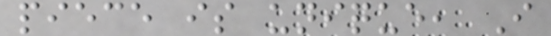piece is unique, I
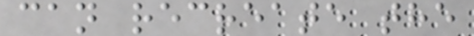can recreate the
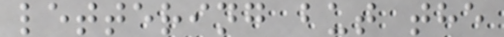lettering but the
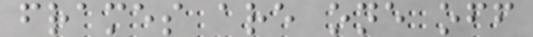frames are one off
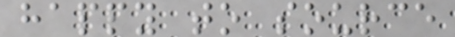happy to source
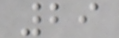29
